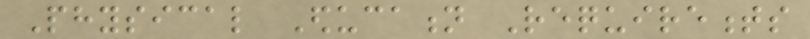Physical Education Requirements
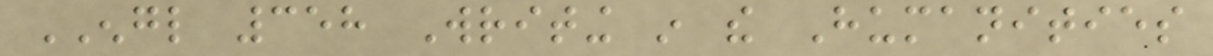ENGL 358 Writing in the Humanities
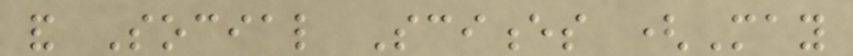and Social Sciences (May
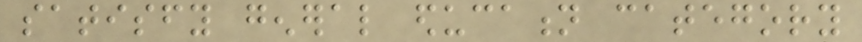satisfy general education category
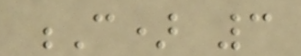C) 3
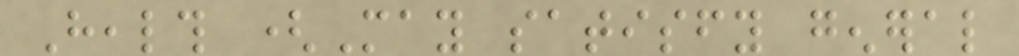Health (May satisfy general
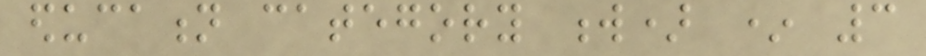education category w) * 3
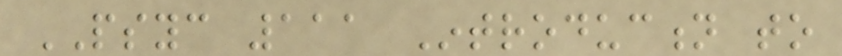PSYC 111 Introduction to
